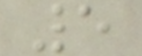5
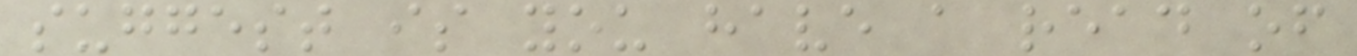suggest is you have a read of
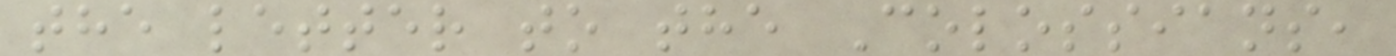the letter to the Colossians,
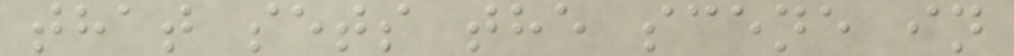that sets the scene in
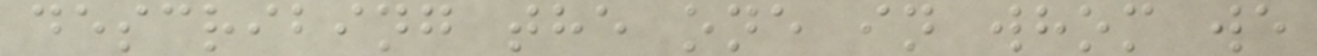describing the one in whom we
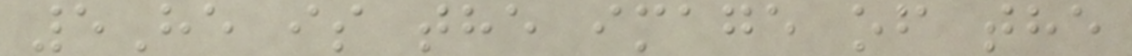5He is the image of the
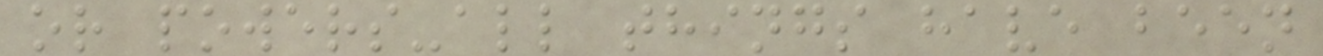or powers-all things have been
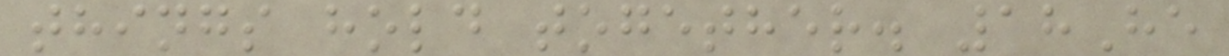things hold together. 18He
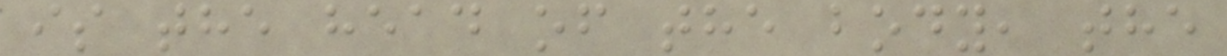is the head of the body, the
